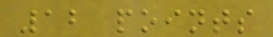12 points
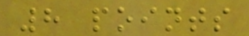8 points
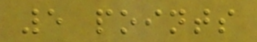5 points
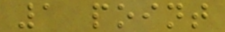1 point
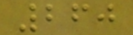260
